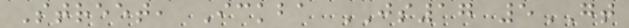Street, Ickba JS17 5GT
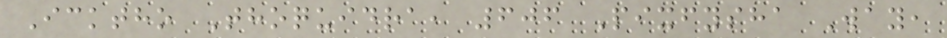Icktho Thoquidra, 606 Pixfysha Way,
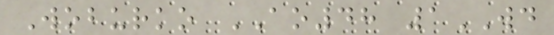Woburko AO48 1WD
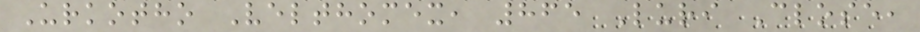Urkotho Velthomex, 865 Luri Close,
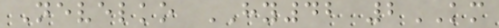Nevelko HY42 2KM
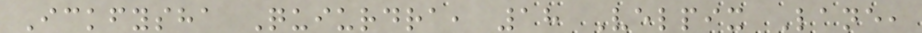Ickfysha Quiurdra, 18 Velpix Lane,
